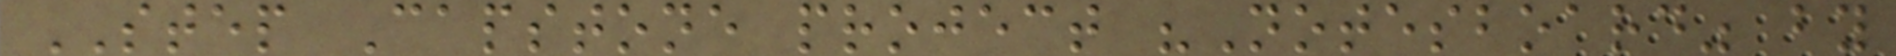STEP Capstone project "Notesboard" by
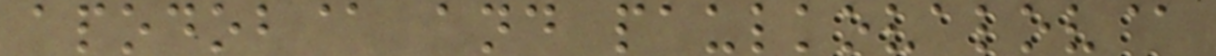apodob@ and paulkovalov@
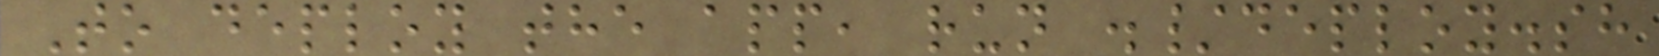To deploy the app, run ./deploy.sh
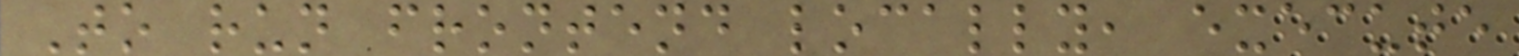To run frontend locally, execute
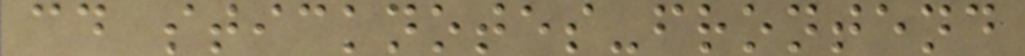cd sticknotes-frontend
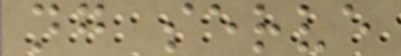ng serve
